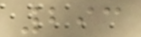293
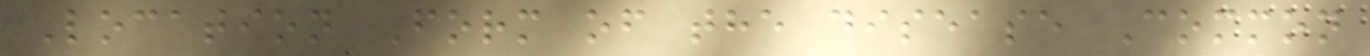Location Form of the disease Common
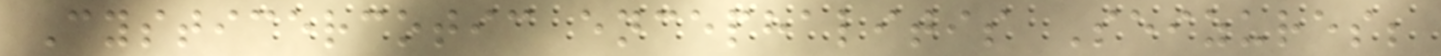Cysticercotic encephalitis Seizures;
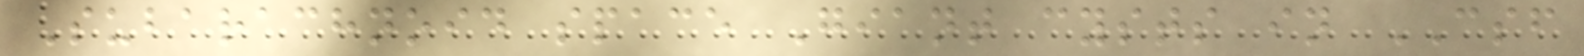Subarachnoid space Giant cysts in CSF
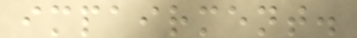impairment.
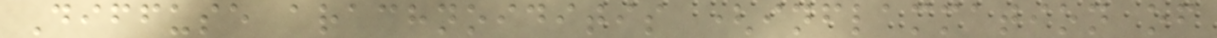Diffuse arachnoiditis (inflammation of
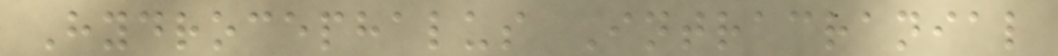Hydrocephalus Intracranial
